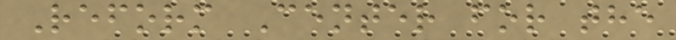Reform Center for the
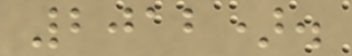2012).
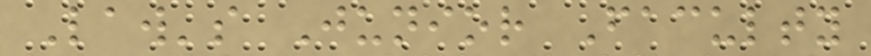Law's Junior Faculty
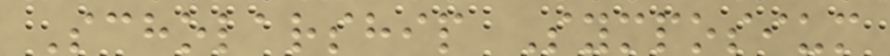Scholarship Symposium
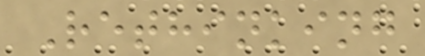Rethinking
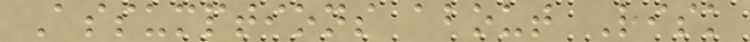Assumptions about Risk
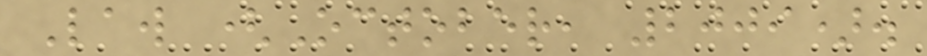Law (October, 2009).
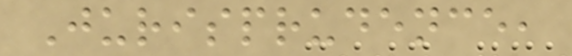Jurisprudence,
